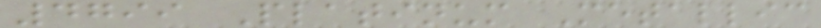4799 Platinum Metallic
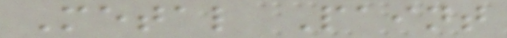Metal Paint
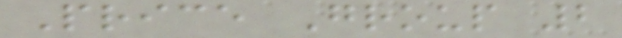Price Group 2
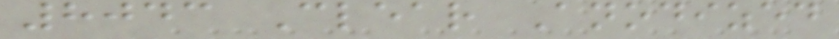8043 Clear Anodized
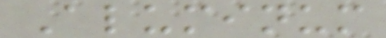Aluminum
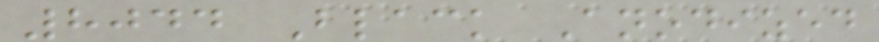8044 Black Anodized
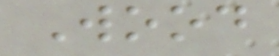Wood
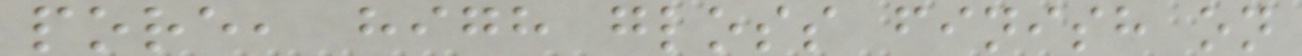pore, high gloss finish on
